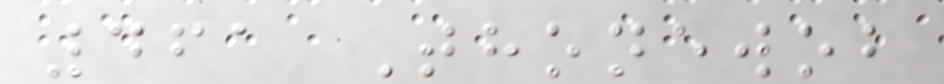461 Thonewob
